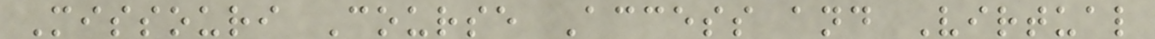Missouri Course Access and Virtual
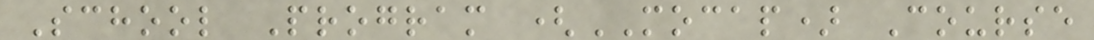School Program (MOCAP) Course
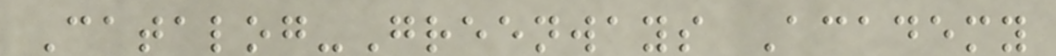Catalog-Greenways Academy
